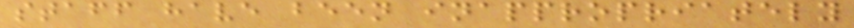staff have been inappropriately
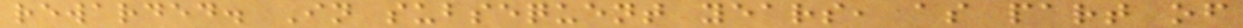rewarded. In subsequent years, as part of
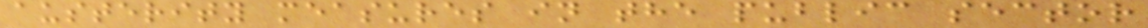austerity measures in the public sector
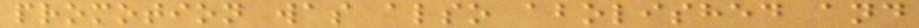promotion was also abolished and
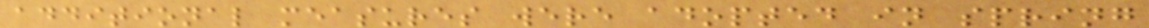additional measures were adopted in spring
